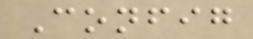Config
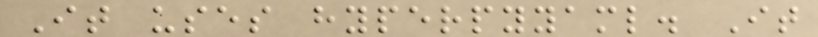It uses hyperpyyaml. It
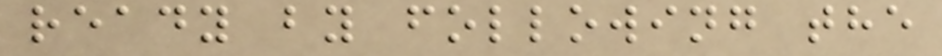ready by following the
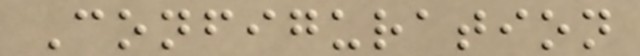Configuration
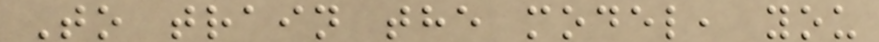To train the model, you
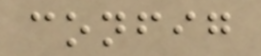config
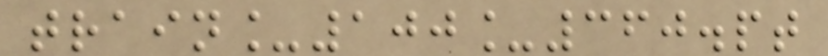train_100_360.pt
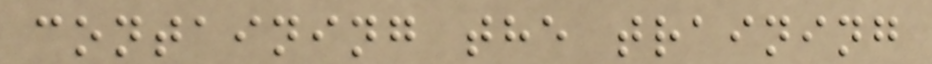containing the training
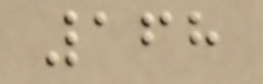168
